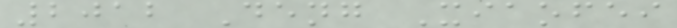2012 Deng Xiaofei
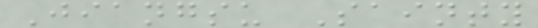Jiangsu Sainty
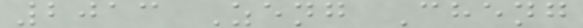2013 Zeng Cheng
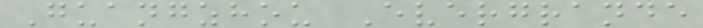Guangzhou Evergrande
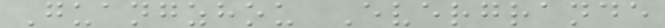Guangzhou Evergrande
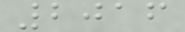2016
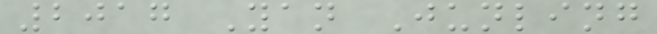2017 Yan Junling
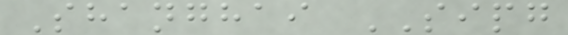Shanghai SIPG
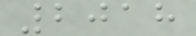2018
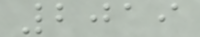2019
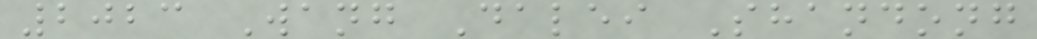2023 Wang Dalei Shandong
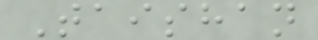Taishan
